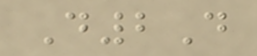D2D
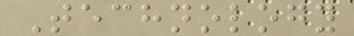Technology
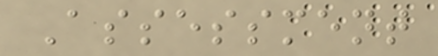Assessment
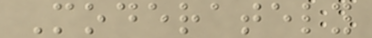Moderately
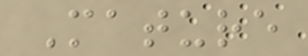Mature
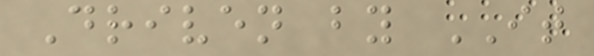Driven by IT
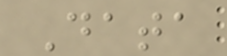Data
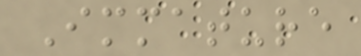Immature
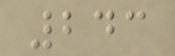243
